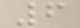6
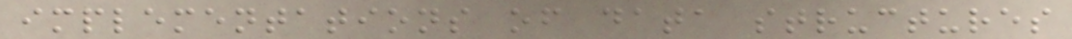implementations of data structures
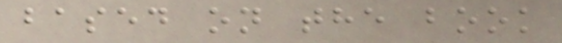based on the book
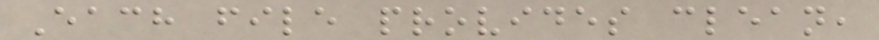Each file provides clean,
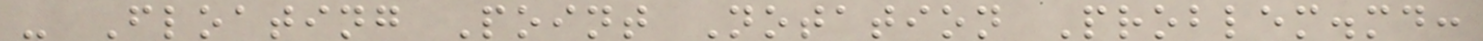- Floating Point Notation Problem.md:
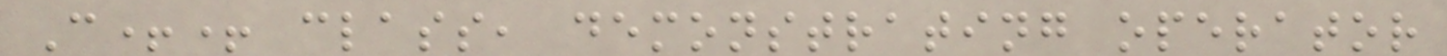C++ class, demonstrating operator
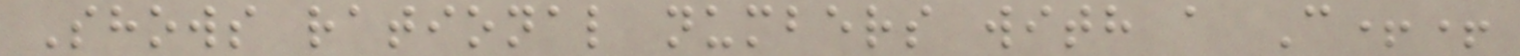Shows rational numbers with a C++
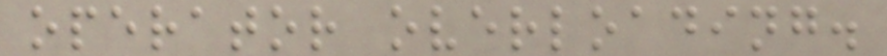operator overloading.
